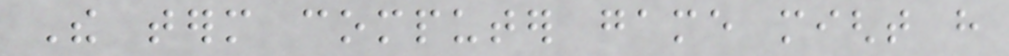The term computer game might have
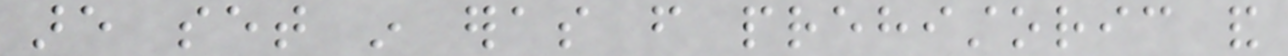are set in eras from prehistoric and
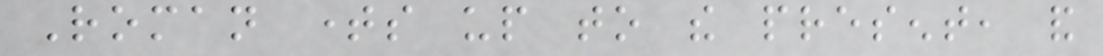Roman times up to the present, and
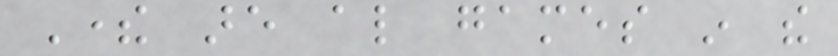There are also games in the
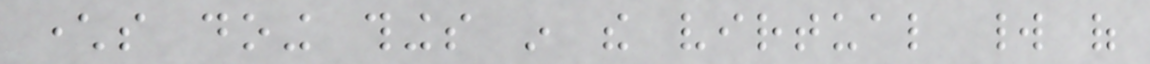characters doing things in the virtual world of
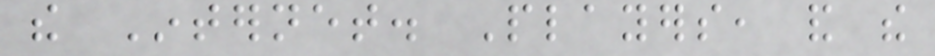the Internet. Players, and the
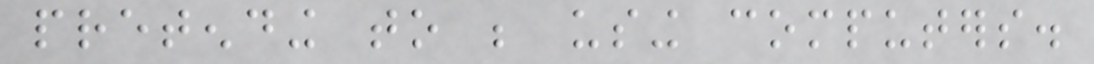pretending to be using computers.
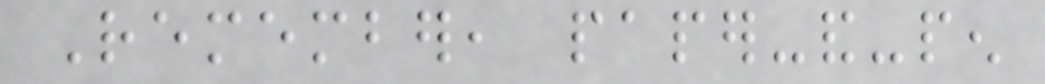Remember, paper-and-pen
